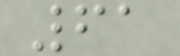61
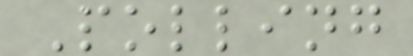Polling
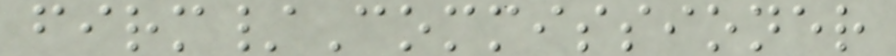firm/Commissioner
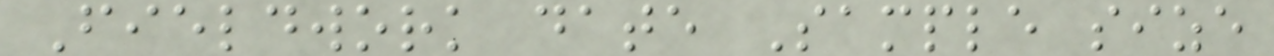Fieldwork date Sample size
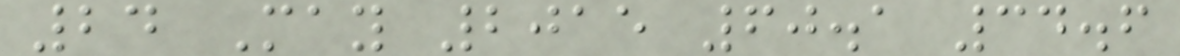24 May 2015 60.1 34.6
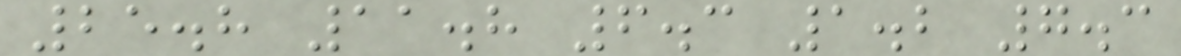25.8 11.8 6.3 1.2 7.3
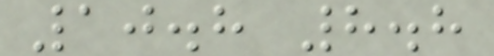10.8 8.8
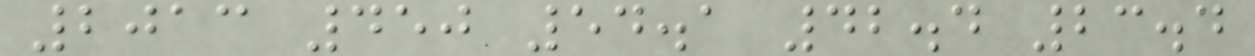2013 450 54.1 42.4 23.4
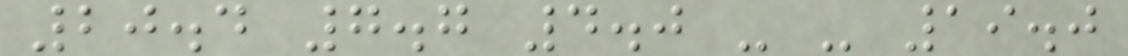20.4 7.7 4.0 - - 19.0
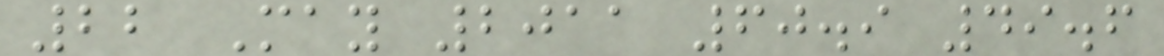22 May 2011 60.9 49.6
